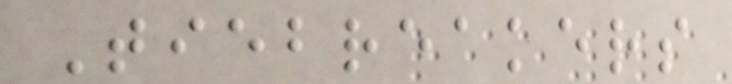Tiebreakers
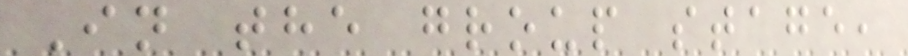In the group stage,
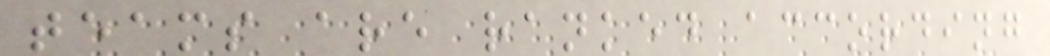teams are ranked according
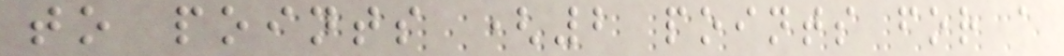to points (2 points for a
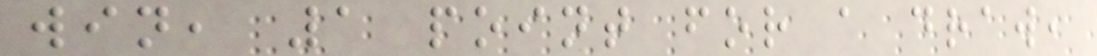win, 1 point for a draw,
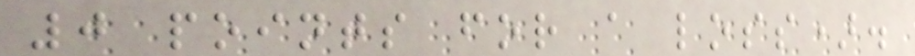0 points for a loss).
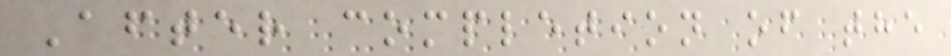After completion of the
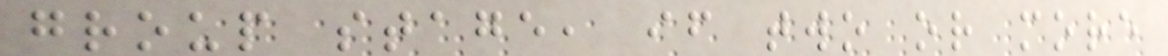group stage, if two or more
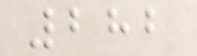282
